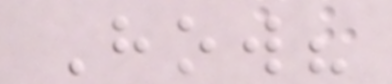How?
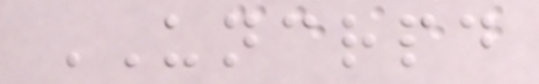UNCRPD
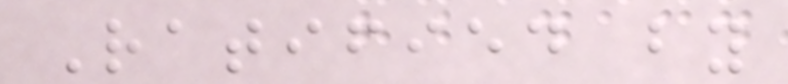Ratified by
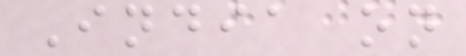India on
